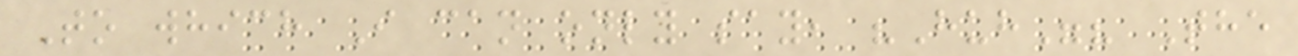To which I can only say, "Huh"? The
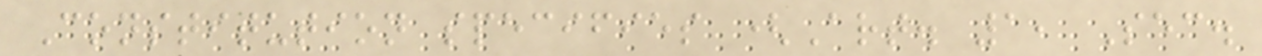Constitution specifies (Art. 1, Sec.
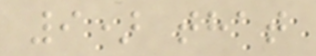9) that
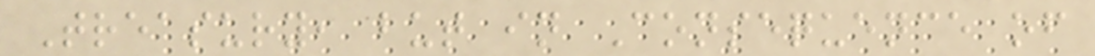Treasury, but in Consequence of
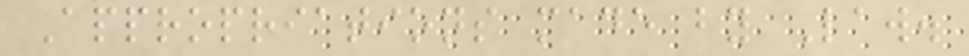Appropriations made by Law.
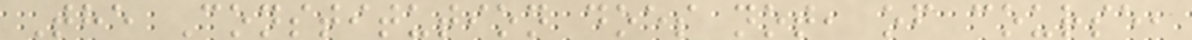The Constitution does not, of course,
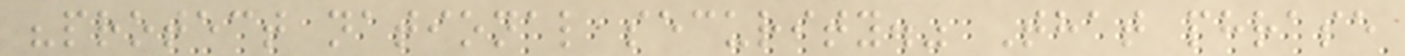"protect national security." That phrase
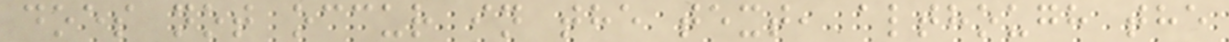does not occur in the text, although the
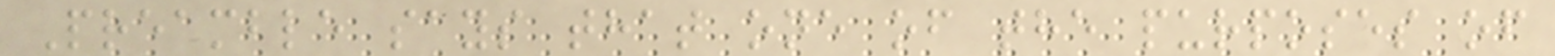Preamble says that one of the purposes of
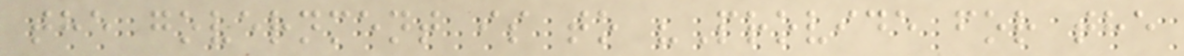the government is to "Provide for the
